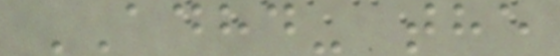ADHD- the
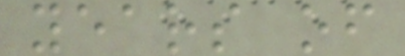years of
